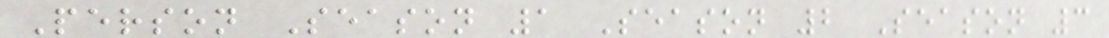Person Season 1 Season 2 Season 3
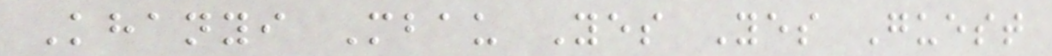Khanyi Mbau Yes Yes Guest
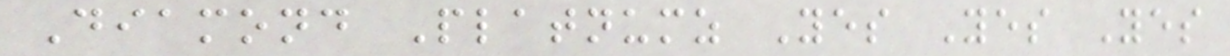Diamond Platnumz Yes Yes Yes
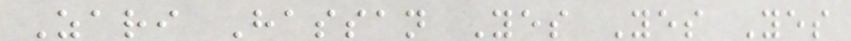Zari Hassan Yes Yes Yes
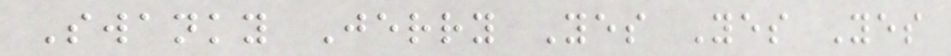Swanky Jerry Yes Yes Yes
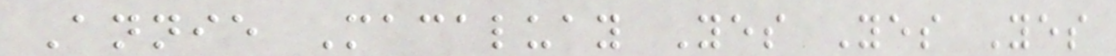Annie Macaluay Yes Yes Yes
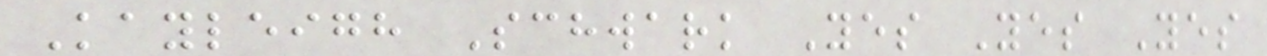Kayleigh Schwark Yes Yes Yes
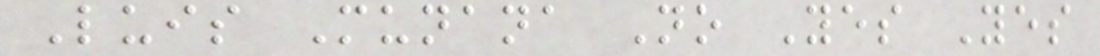Luis Munana No Yes Yes
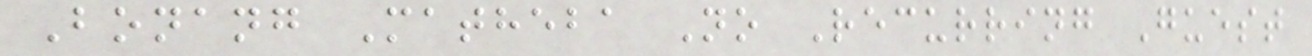Bonang Matheba No Recurring Guest
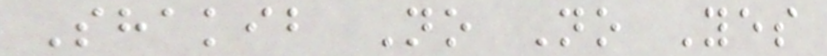Shakib No No Yes
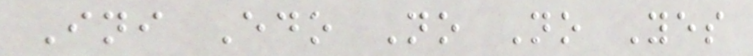Ini Edo No No Yes
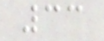33
